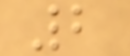2
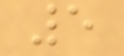5
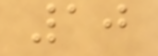10
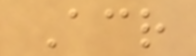Across
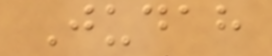Judah
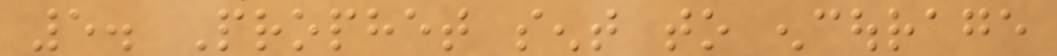5. Prophet sent to encourage
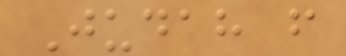Judah from
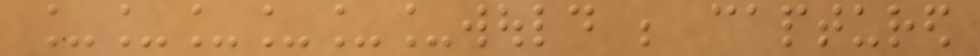______would be captured
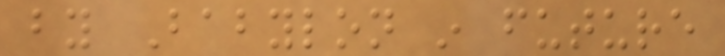by Babylon in future
